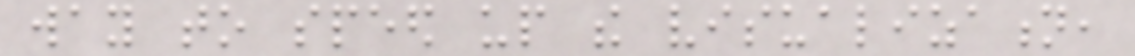way to speed up the visualization,
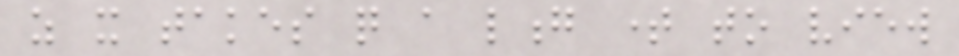as it takes quite a long time to view
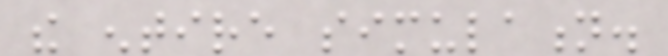the entire simulation.
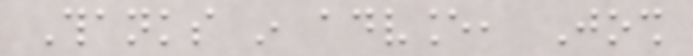Thanks in advance, Josh
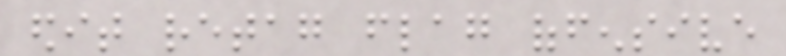edit retag flag offensive
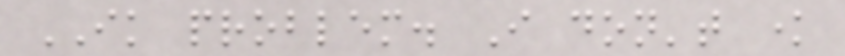IK problem. I don't know
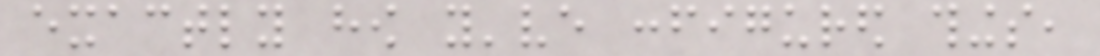exactly how you've configured things,
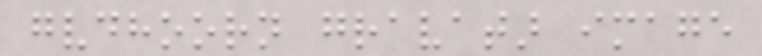gvdhoorn gravatar image
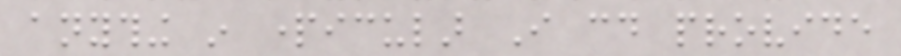anything in particular I could provide
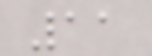11
